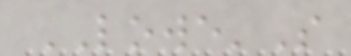LOWE'S
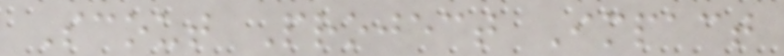Scout Project Impact
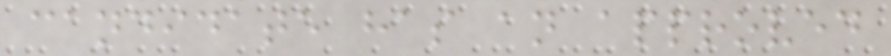candidate has an approved
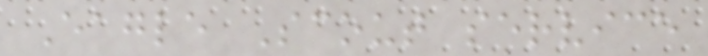Eagle Scout service
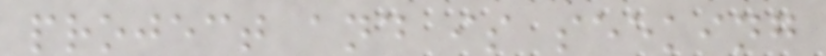project and is seeking
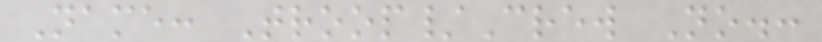Name: Troop/Crew No.:
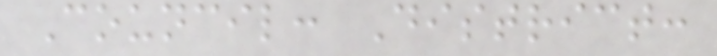Council: District:
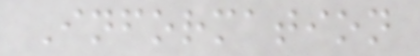Information
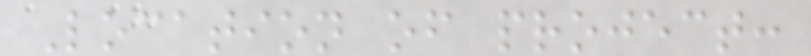Location of project:
